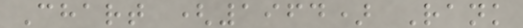Chart (1964) Rank
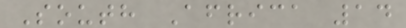South Africa 14
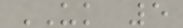UK 5
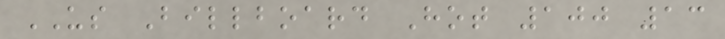US Billboard Hot 100 13
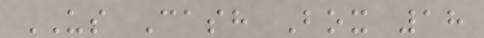US Cash Box 18
